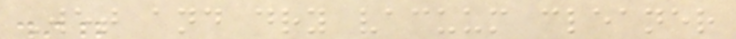Wet and dry vacuum cleaner
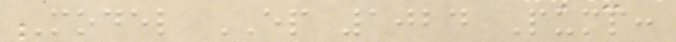Model EP 1024 Pump:
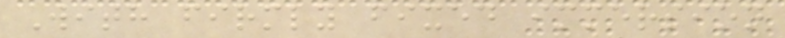With firmly fixed immersion
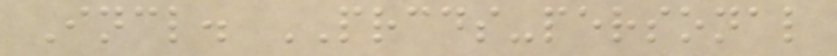Incl. PRCDS-personal
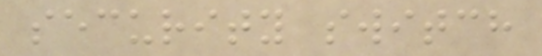security switch
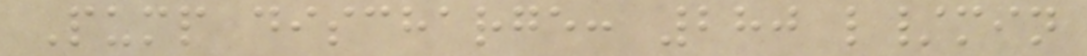Pump discharge: 280 l/min
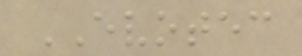EVOTEC
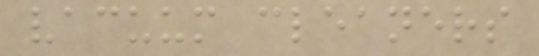vacuum cleaners
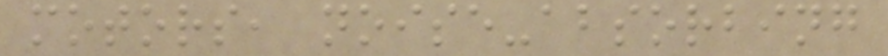motors, noise-absorbing
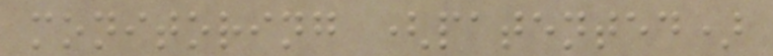monitoring (patented)
